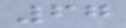67
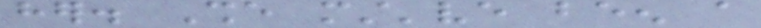her. She must've been a
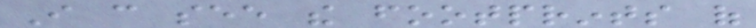I can see the footprints of
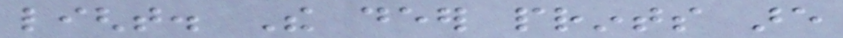light. The deer prints are
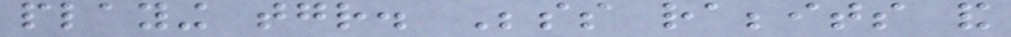playing together. Besides rabbits and
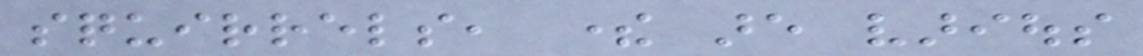squirrels, there are various
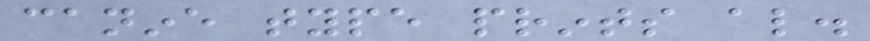canine type prints also.
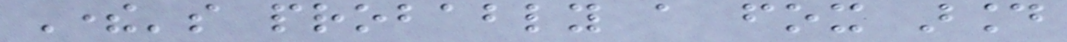There's probably a fox around
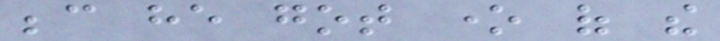because he got one of the
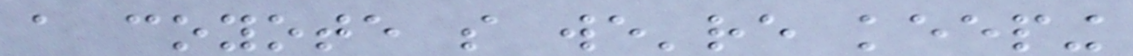a coyote so we're keeping
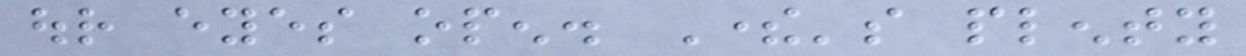our eyes open. There's plenty
